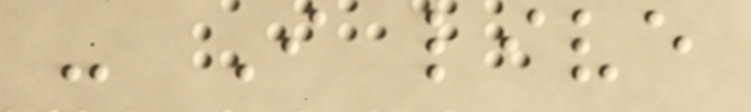- I live
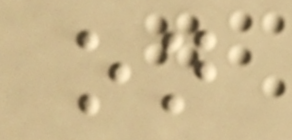on
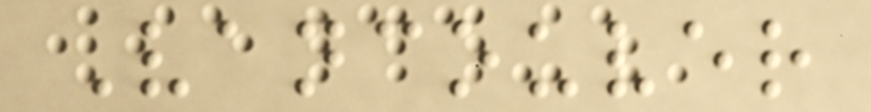Vancouver
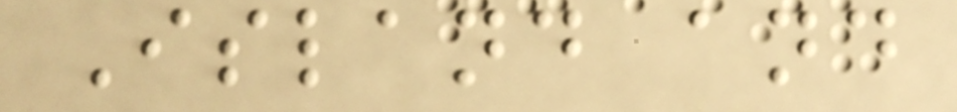Island and
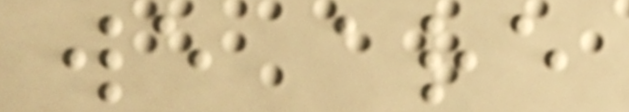we are
